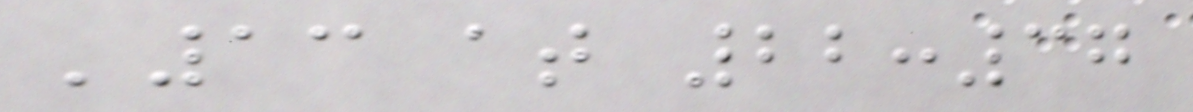'13 at 22:37
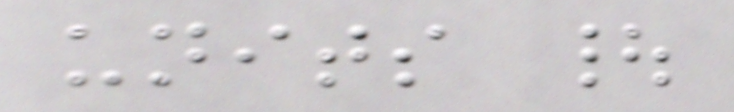units |
